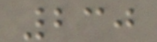230
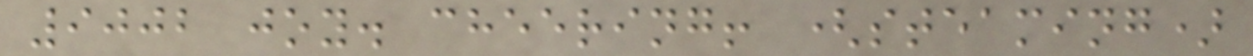9002 joy. cheering! (steaming)
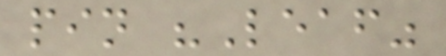pin "Leaf"
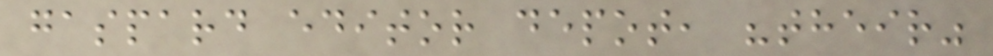gaspard editor depot, "their"
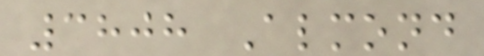3808 Almond
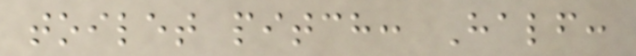toilet pitch: Half:
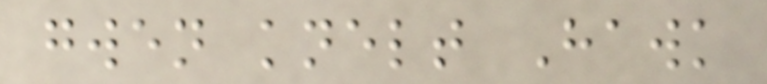gwen knelt Hawk
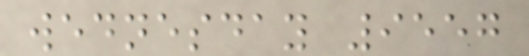wednesday 9557
